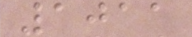1011
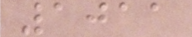1011
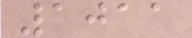1011
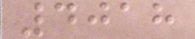4018
